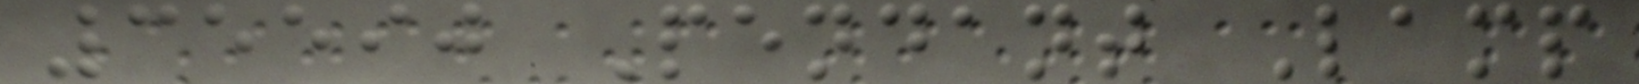35590 Pendant Lamp
